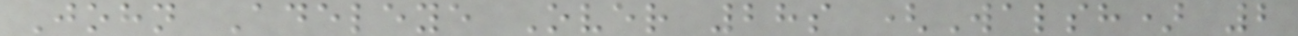John Adeleye Over 28s (Walsh) 2
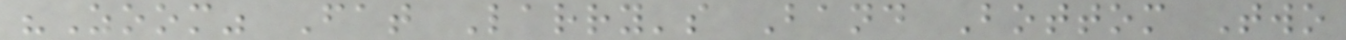"Zoom" Fat Larry's Band Bottom Two
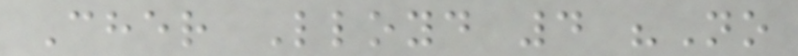Cher Lloyd 4 "No
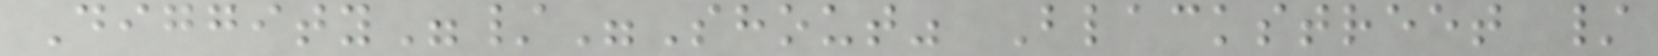Diggity"/"Shout" Blackstreet /
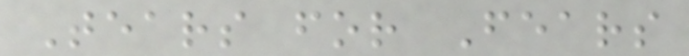Tears for Fears
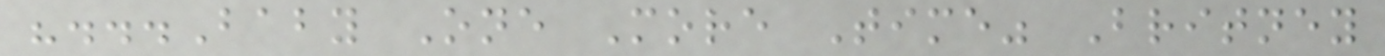"...Baby One More Time" Britney
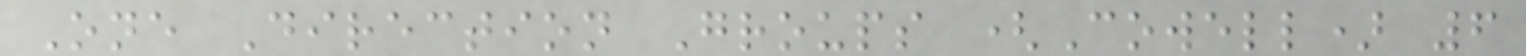One Direction Groups (Cowell) 6
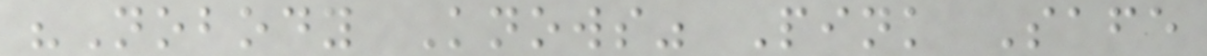"Nobody Knows" Pink Safe
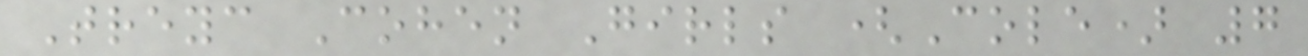Treyc Cohen Girls (Cole) 7
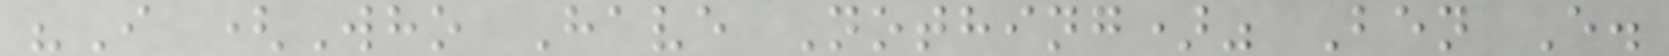"I (Who Have Nothing)" Ben E.
